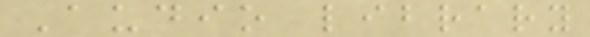Audio library
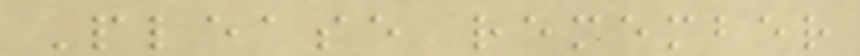Please remember
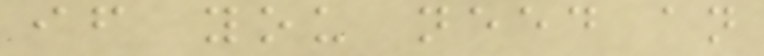if you need an
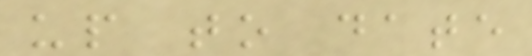up to date
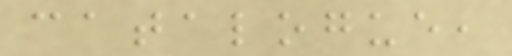catalogue,
